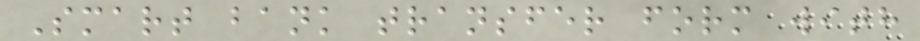Smart bank transfer form with
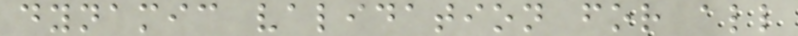dynamic validation for all
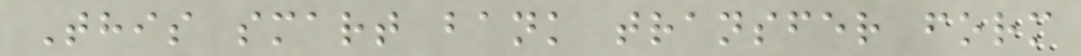This smart bank transfer form
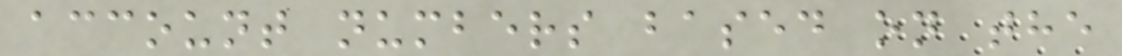account numbers based on the
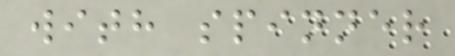with spinner
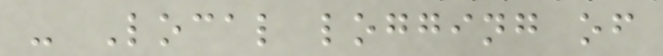- Local logging of
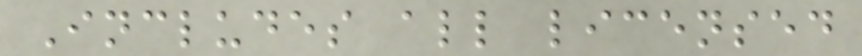Includes all licensed
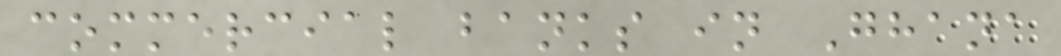commercial banks in Ghana
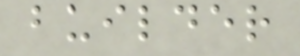builder
